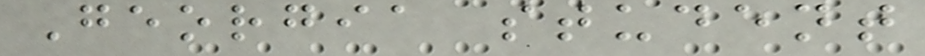Georgia student
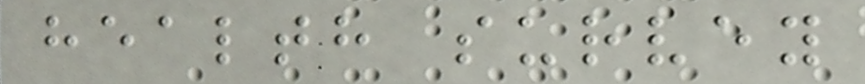health survey
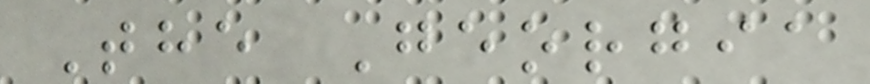The Georgia
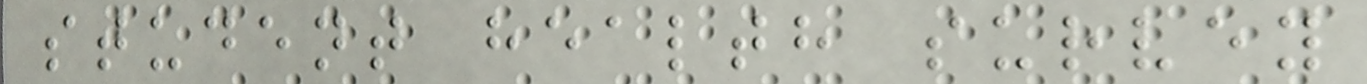student health survey
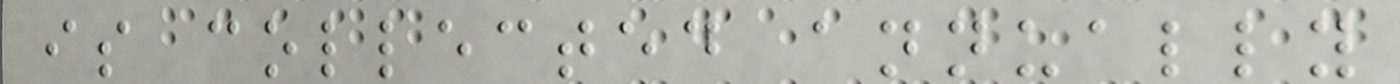is collected annually
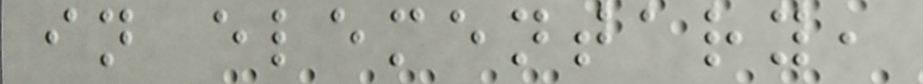in elementary,
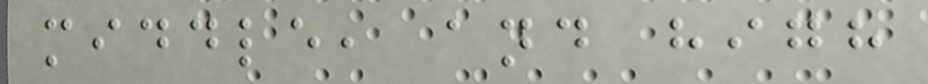middle, and high
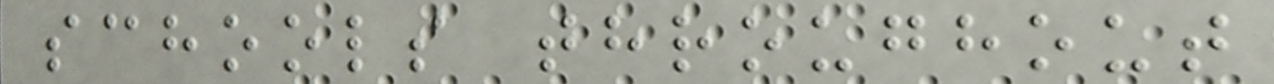schools throughout
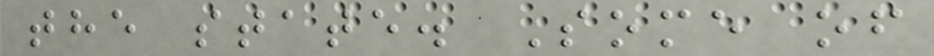the state. Some of
